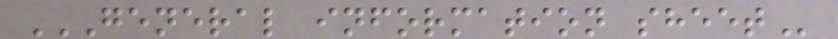GENERAL INFORMATION SHEET
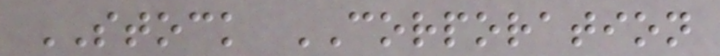STOCK CORPORATION
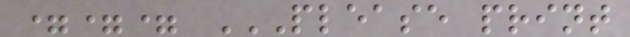=== PLEASE PRINT
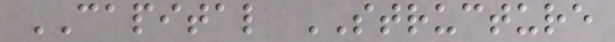CAPITAL STRUCTURE
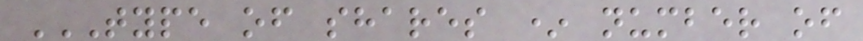TYPE OF SHARES * NUMBER OF
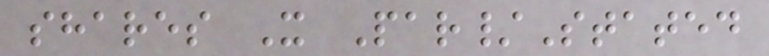shares X Par/Stated
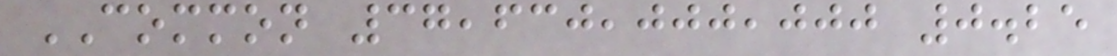COMMON 37,630,000,000 0.25
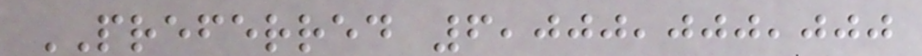PREFERRED 6,000,000,000
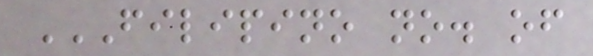FILIPINO NO. OF
